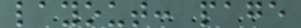layout: page
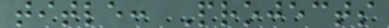title: Projects
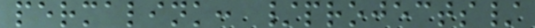permalink: /projects/
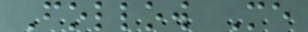Follow Me
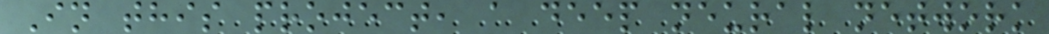In this project, a deep neural network
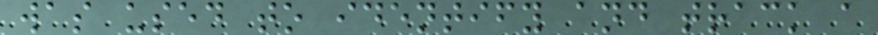was used to identify and track a
